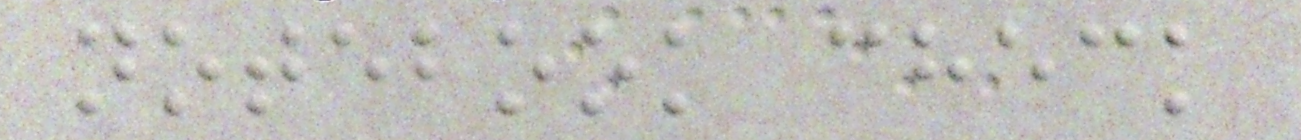notebook check
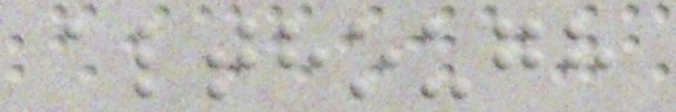although
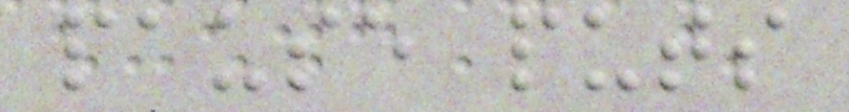pause puts
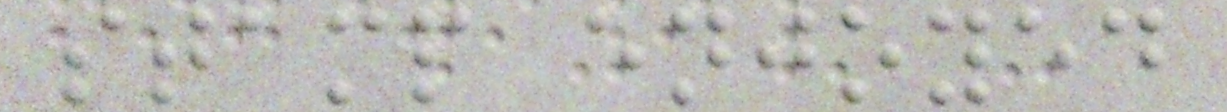stamp enjoyed
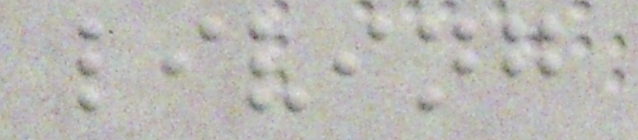living
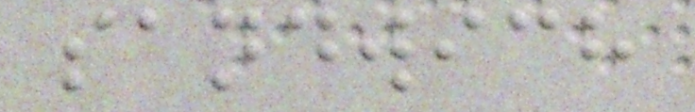sandwich
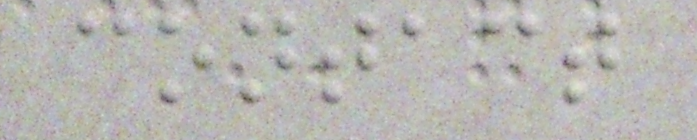contact
